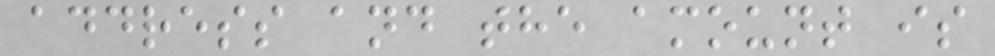address and the amount is
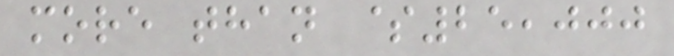more than $25,000
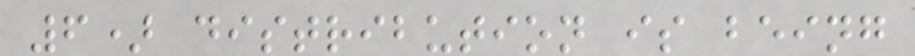6) distribution is being
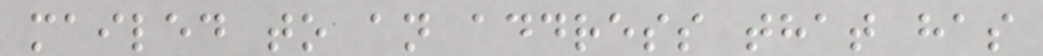mailed to an address that has
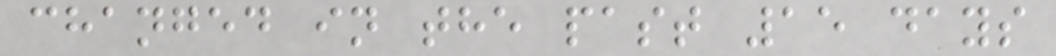changed in the past 15 days
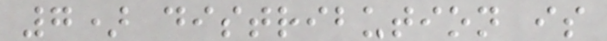7) distribution is
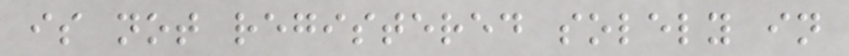is not registered solely in
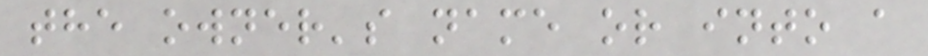the owner's name or into a
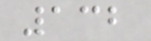132
